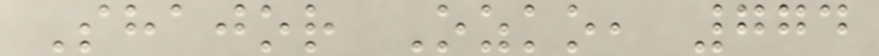Shajor Ozko, 774
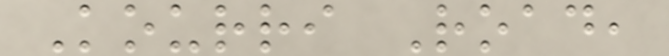Kourri Road,
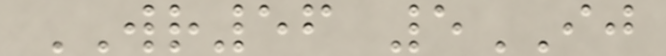WR56 5IJ
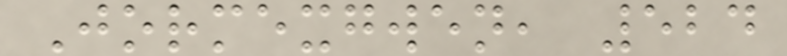Jormexgwen, 524
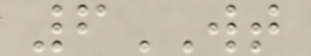6WT
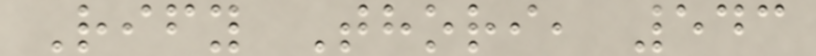Rify Thori, 543
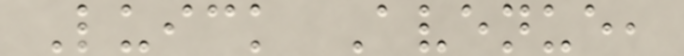Luick Avenue,
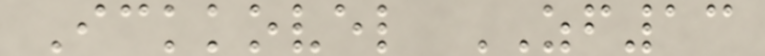Ickkovel ZF13
